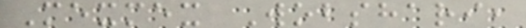Mexmex Wobshari,
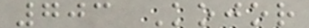703 Kojor
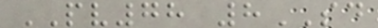PV78 8SD
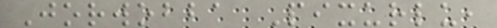Jorwobba Pixurlu,
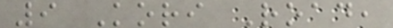9 Kori Road,
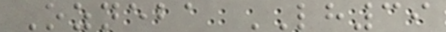Ozneba LH39
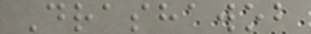Drashawob
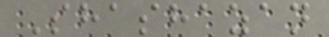Shashazan
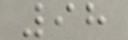98
